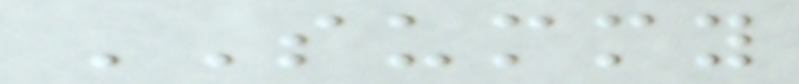SUMMY
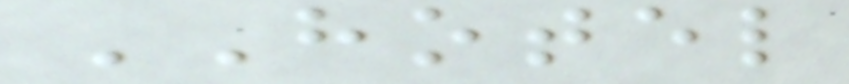HOTEL
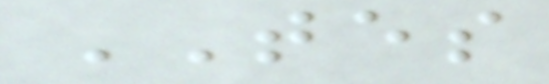TES
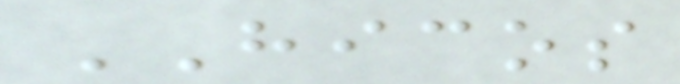HICOS
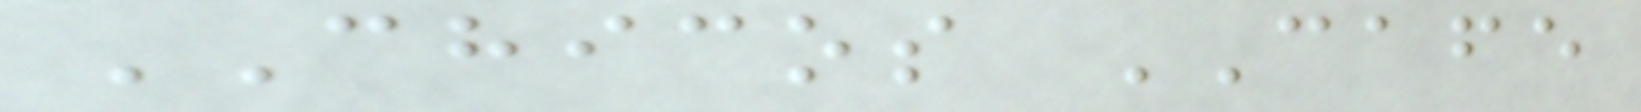CHICOS CAFE
